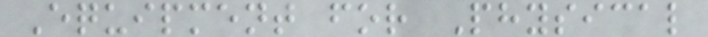Equipment for Physical
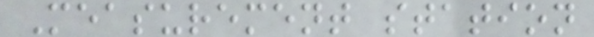Measurement station
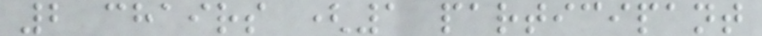2 chairs (1 participant
